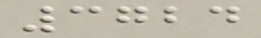3724
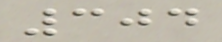304
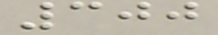300
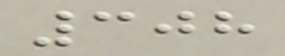308
